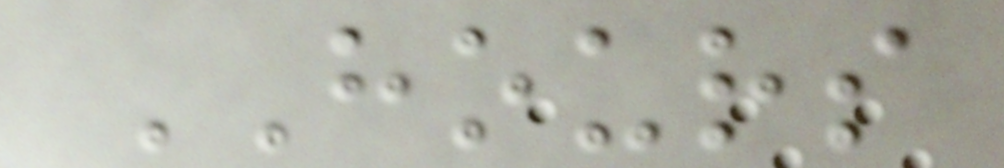HOURS
